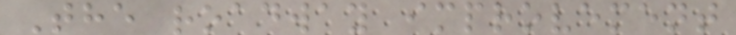The roadway improvement
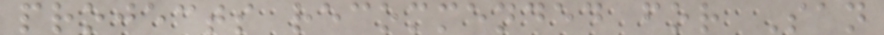projects recommended for San
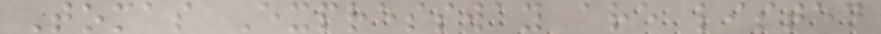Tomas Expressway are listed
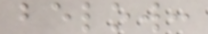below:
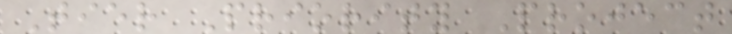Tier Priority Project
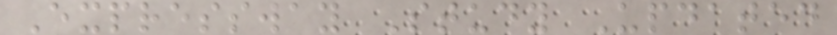Expressway Study Updated
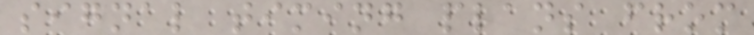signal timing plans from
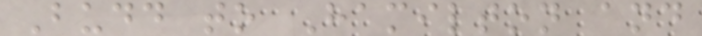Budd to Hamilton and
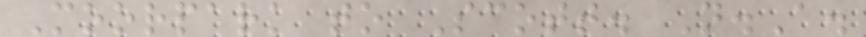Moorpark to Scott. N.A.
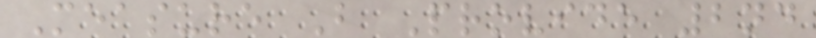Measure B Provide 2nd
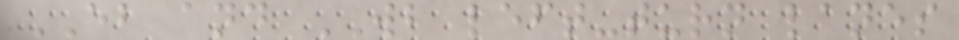EB and WB left-turn lanes
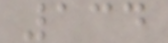134
